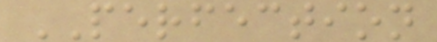PERFECTION
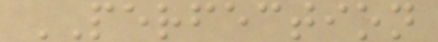PERFECTION
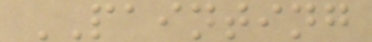PAINTING
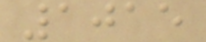1015
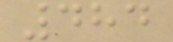484
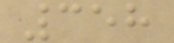358
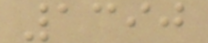1390
